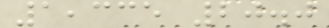1,335 20.0
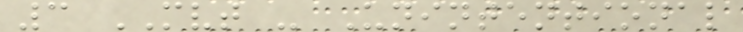3 MVT - Unintentional
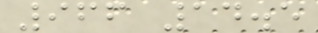966 14.5
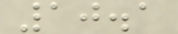10.1
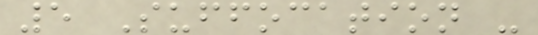5 Suffocation -
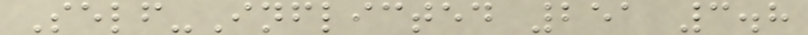Self-Inflicted 251 3.8
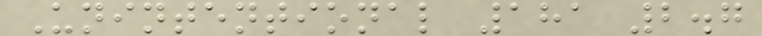Unintentional 181 2.7
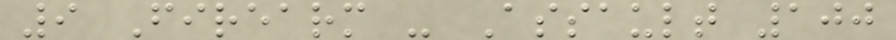9 Firearm - Assault 100
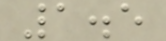1.5
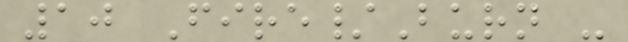10 Fire/Burn -
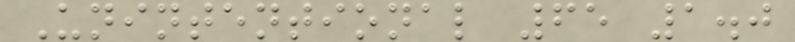Unintentional 65 1.0
